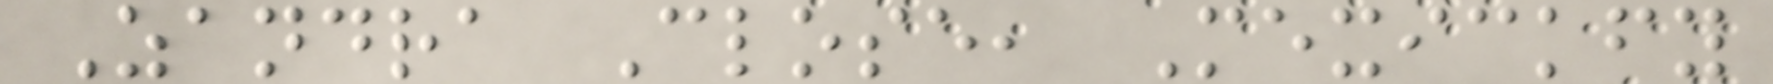Zandra Close, Mexickfy
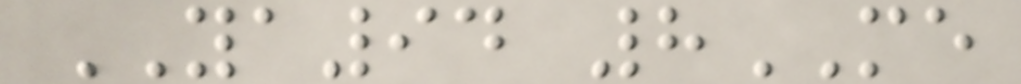YA94 8ME
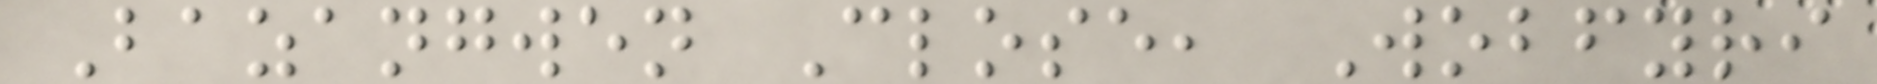Bazangwen Close, Wobfyri
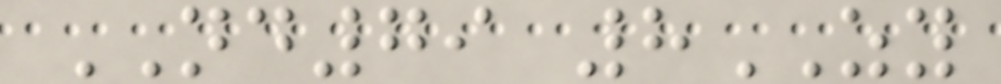ND79 8ZY
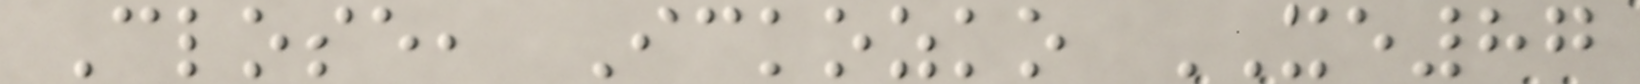Close, Ickozko XE87
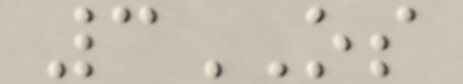3OS
